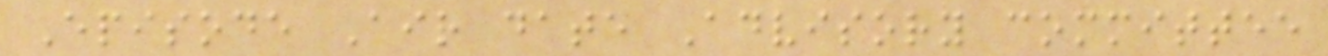Episode Air date Advisory committee
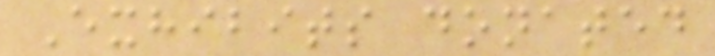Exhibits donated
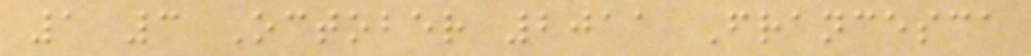1 3 October 2011 Francesca
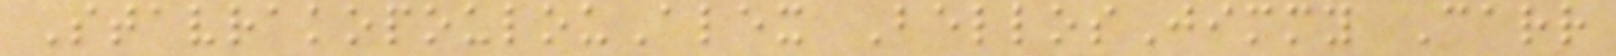StavrakopoulouAlex BellosJimmy Carr
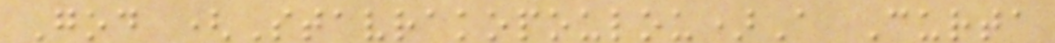God (Stavrakopoulou)A Curta
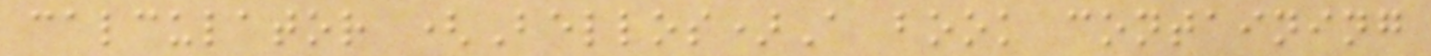calculator (Bellos)A book containing
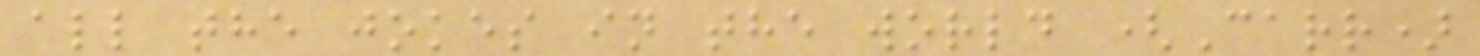all the jokes in the world (Carr)
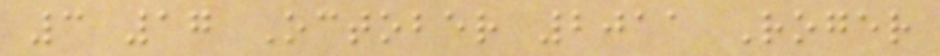3 17 October 2011 Roger
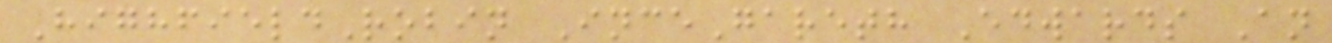HighfieldRobin InceGareth Edwards An
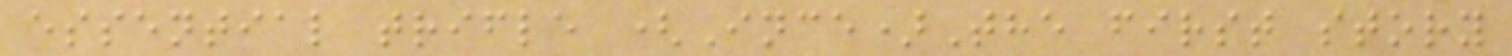essential trifle (Ince)The first story
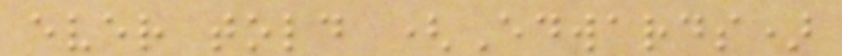ever told (Edwards)
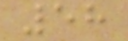58
